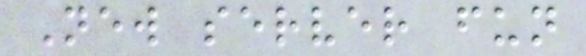New server fun
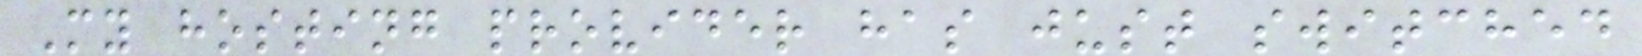My hosting provider has just switched
